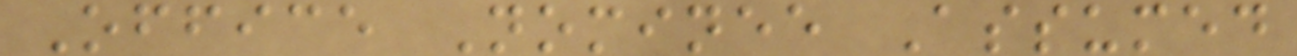Office Nominee Assumed
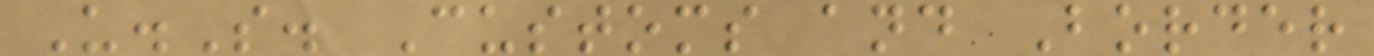U.S. Customs and Border
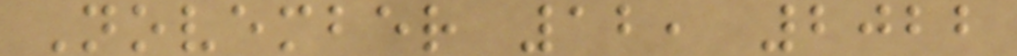November 12, 2022
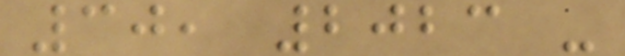30, 2023 -
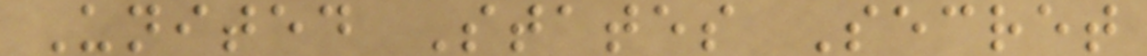United States Secret
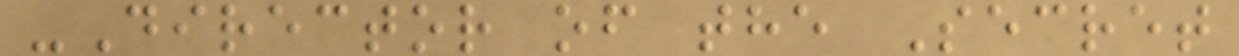-Director of the Secret
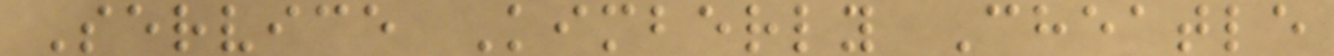Service Kimberly Cheatle
